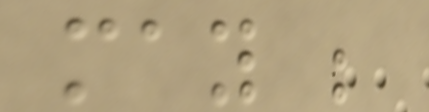may be
